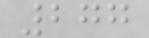277
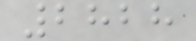2828
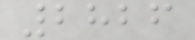2826
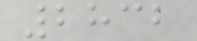2832
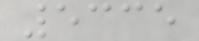5335
